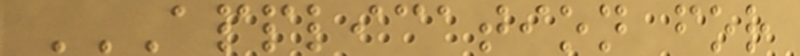APPLICATION FOR
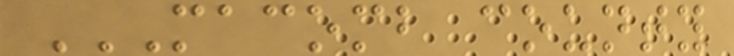MACOMB COUNTY
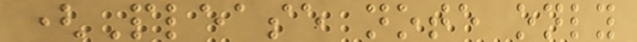(Please note only
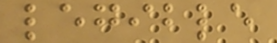legible
